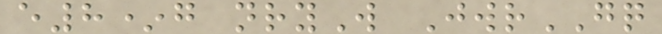e8*g nryW JwrGQ
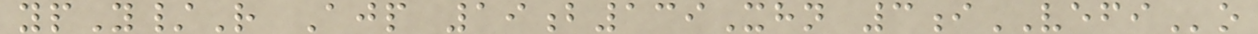ypY/R Ajp 19b139Xhn 3iVEFIo
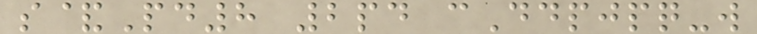s&Pd8 2pd cDdpjpq-w
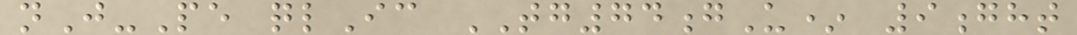nJ-Pe qlIc TG74gU* 9ght
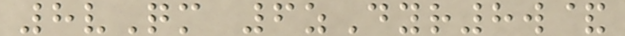8vQm 6zDyr8w&
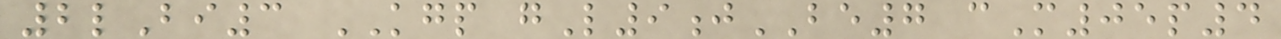2lBi3 KGP gL9jBE7 cM05p4
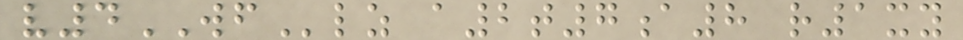v4WFlz a2t7a8 r1xy
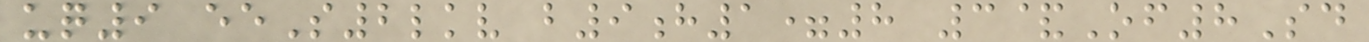uq9 eeS2lkv b9h1=8 3&Of8Sd
